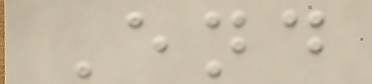End
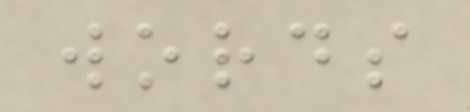words
